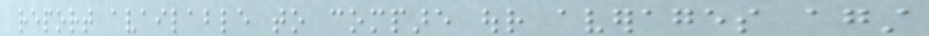report available to compare our averages against
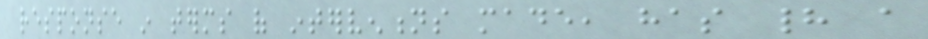response in terms of interventions made, has had a
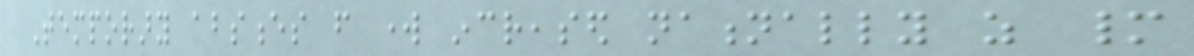Temporary absences from work increased nationally as many
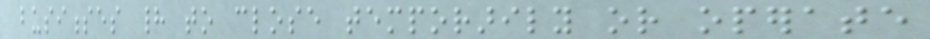businesses had to close temporarily or operate
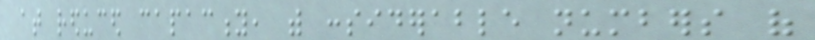at reduced capacity, with considerable numbers of
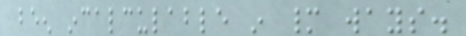been incalculable in many ways.
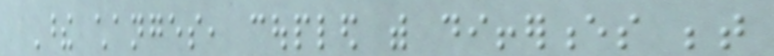These changes, coupled with differences between
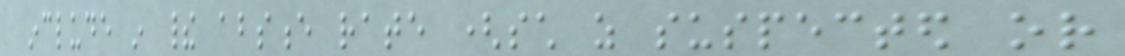include in their absence rate (such as suspected or
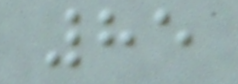85
